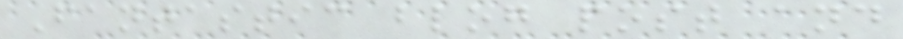Fantastic blog post and
